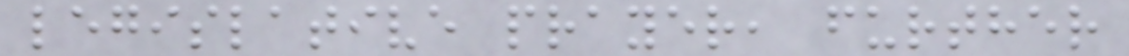legislative prayer, further
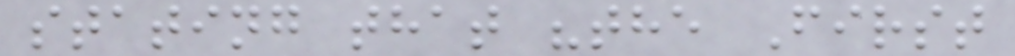stating that "the First
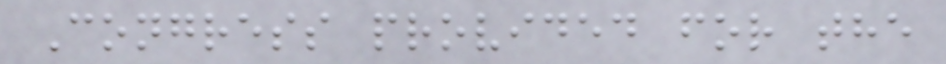Congress provided for the
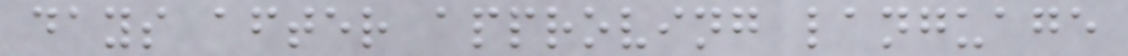days after approving language
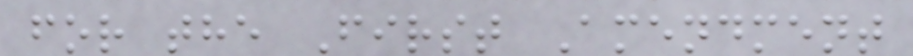for the First Amendment
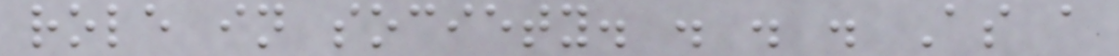role in society. . . . As a
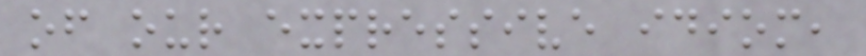of our expressive idiom,
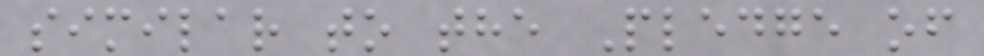similar to the Pledge of
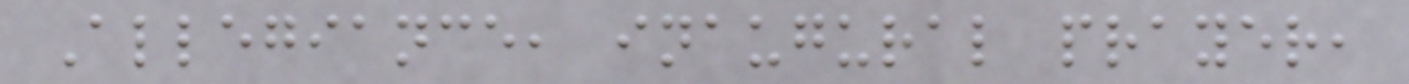Allegiance, inaugural prayer,
